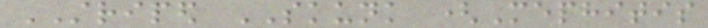STRIPED SKUNK (Mephitis
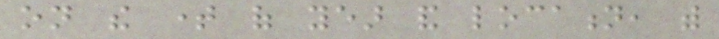on the time of year and location, with
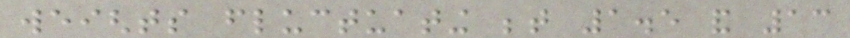weights fluctuating between 1.5 and 13
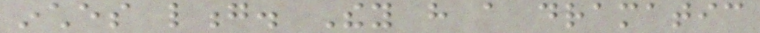inches long. They have a dramatic
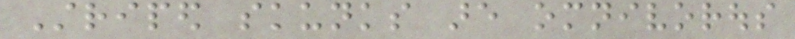Striped skunks are omnivorous
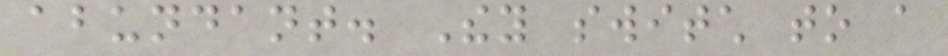abundant. They switch to a
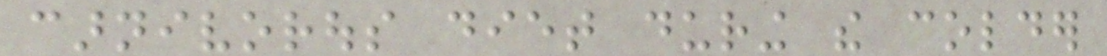carnivorous diet during the colder
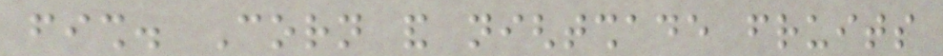fish. Corn and nightshade fruits
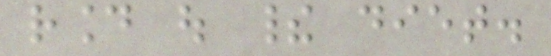round out their diet.
